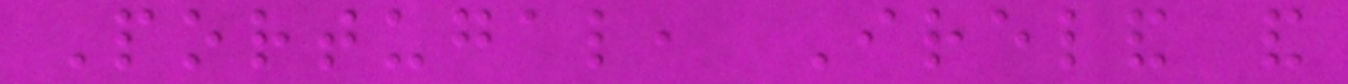Portugal, Ireland and
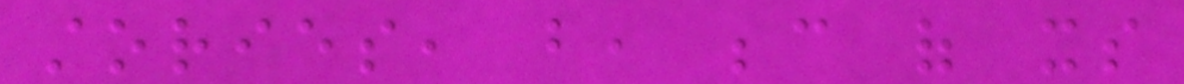stories, but, because of its
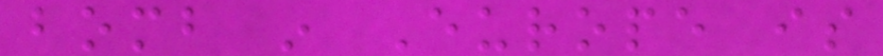bomb in Europe is
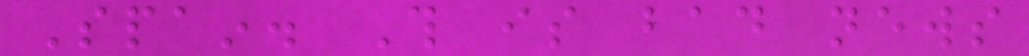Spain. This is bad news
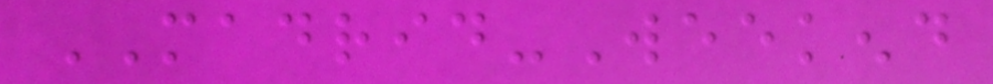MADRID-Weekend
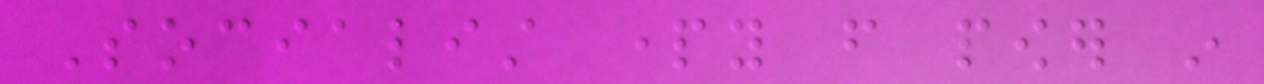Socialist party from power in
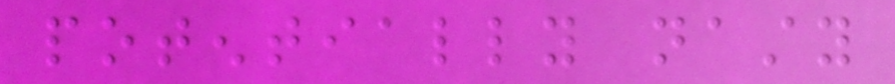potentially nasty
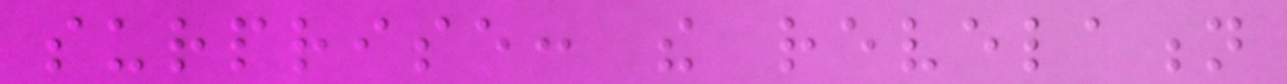surprise: the revelation
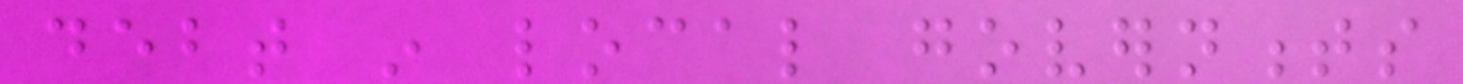debt in local governments
